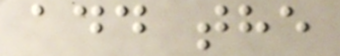add the
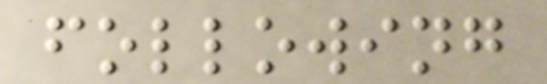following
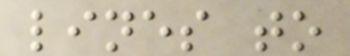lines to
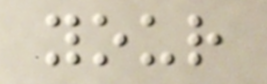your
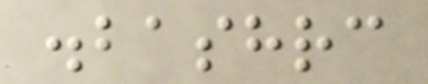.bashrc
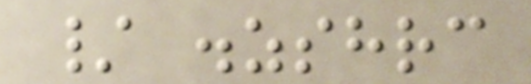/ .zshrc
